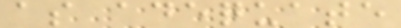as adequate
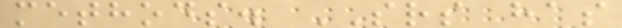methods. SRS has
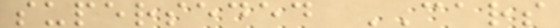superseded CARS
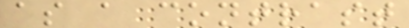as a contrast
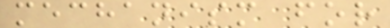mechanism for
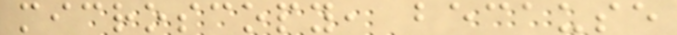microscopy, because
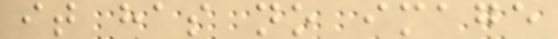it has no image
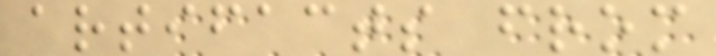artifacts from
